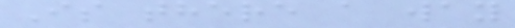Is there a way
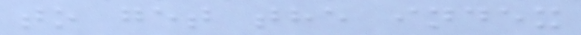to get the index
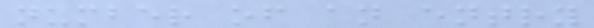number of an entry
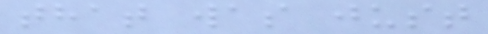that was just
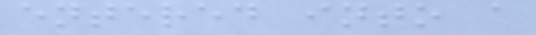entered into a
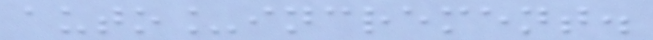auto_increment.
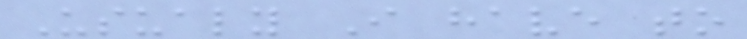Usualy I have to
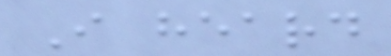I heard
